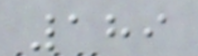189
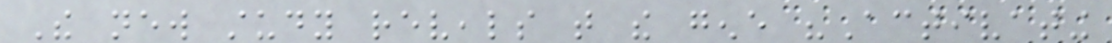The new study reveals that the gene "Activating
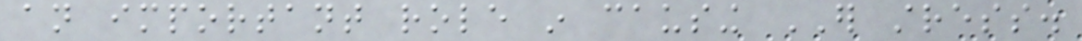an important role in causing ER stress.
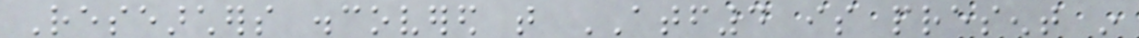Researchers discovered that ATF4 is present in
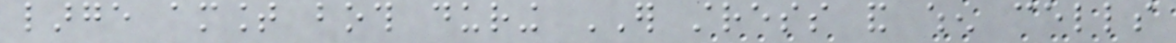large amount both during ER stress and when cells
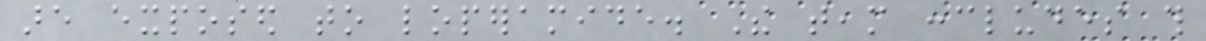are exposed to loperamide. The team concludes this
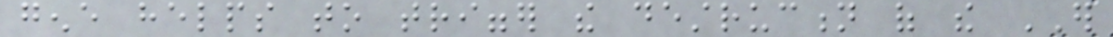gene helps to trigger the destruction of the ER
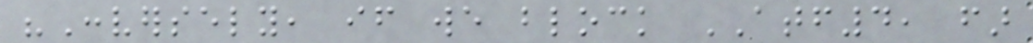"Conversely, if we block ATF4, far
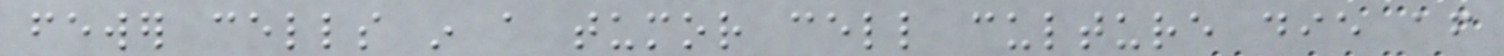fewer cells in a tumor cell culture die after
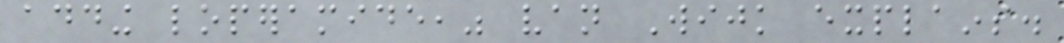adding loperamide," van Wijk explains.
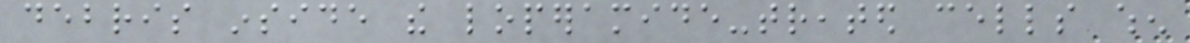debris inside the loperamide-treated cells when
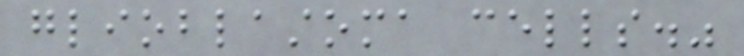glioblastoma cells."
